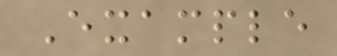Example
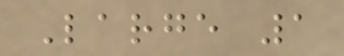Large 1
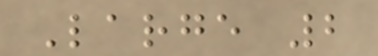Large 2
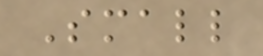Small
